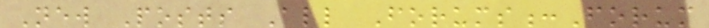New Posts All Forums:Forum
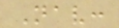Nav:
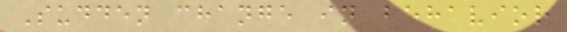Sudden change in behavior
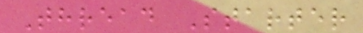Thread Starter
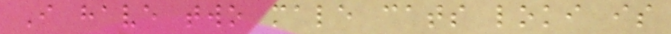I have two male cats loki is
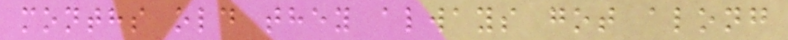months old they always got along
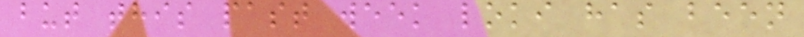but this past week loki has been
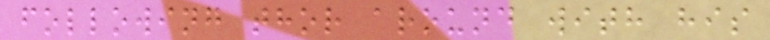following thor around with his
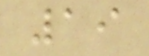19
